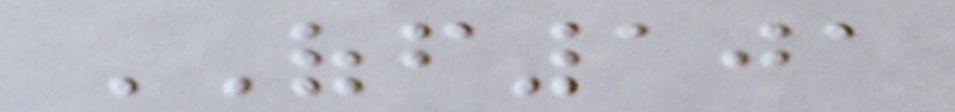OFF101
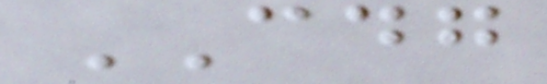CDG
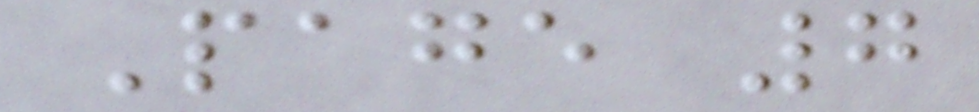Page 7
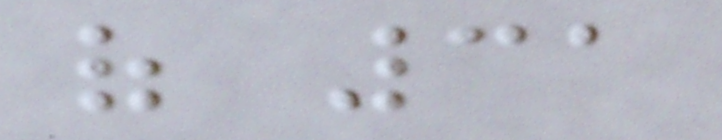of 31
